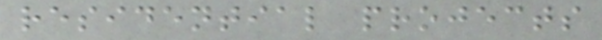residential projects
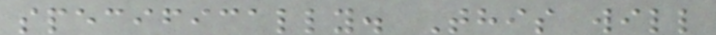specifically. This will
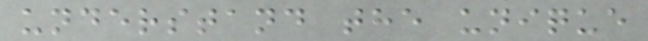understand the unique
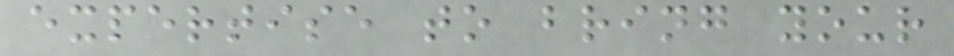expertise to bring your
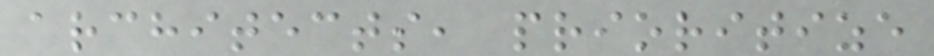architects, prioritize
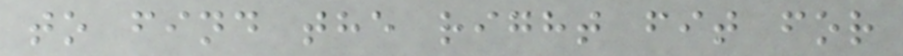to find the right fit for
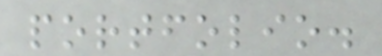portfolio.
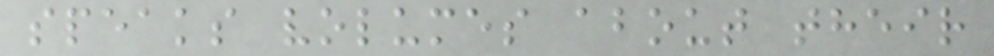speaks volumes about their
